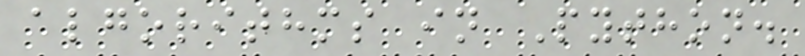algorithms in Python.
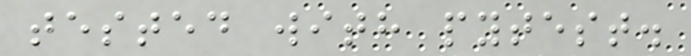tested with pytest.
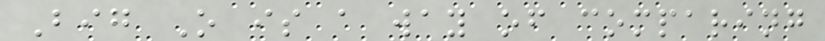Big O is a way of comparing
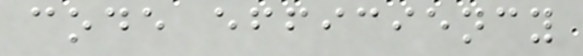code efficiency
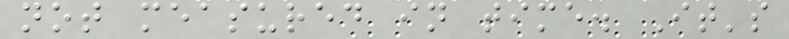not measured in time. It's
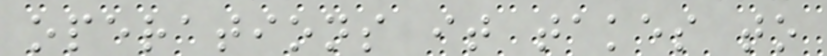operations it takes to
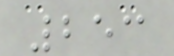253
